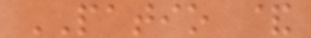PATIO &
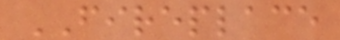FIREPLACE
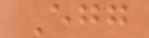Egg
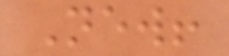New!
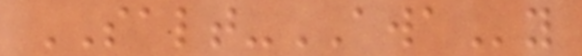SALT-AWAy
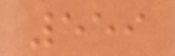559
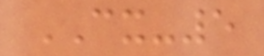CX-5
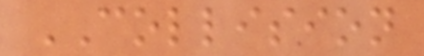COLLISION
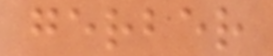gerber
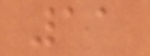11
